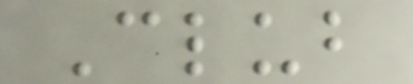Club
